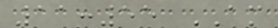11:55 AM
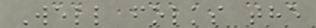Well folks the
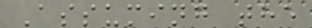Assuming the
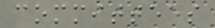committees
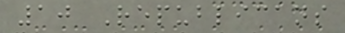10 Republicans
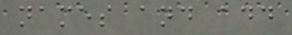names and add
